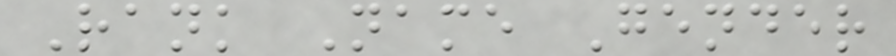Rank Name Gender
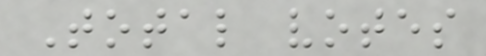Total votes
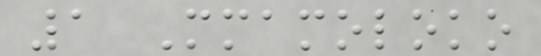1 Mmamoloko
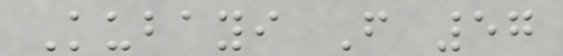Kubayi F 57
